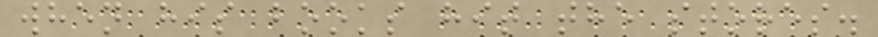when his books hit the stores.
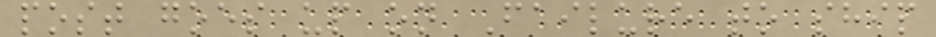post goes up on Failure to ship
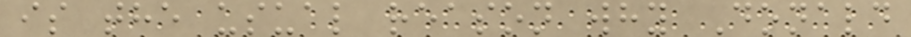is the usual reason why Donald
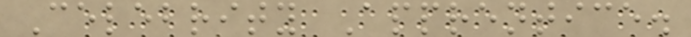Celebrity Apprentice.
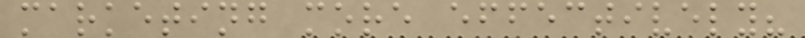marketing more effectively?
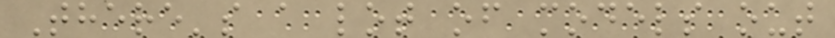There's a lot of models out
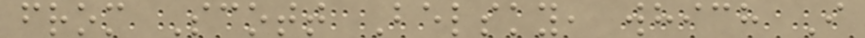from Scott Belsky, which I
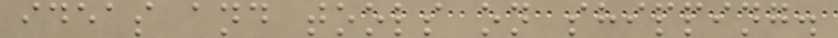ideas and tools on shipping.
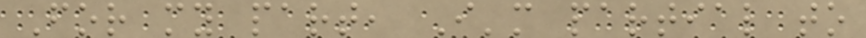For my part, I'm partial to
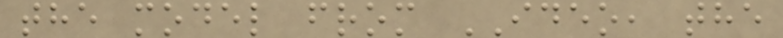the model from IDEO, the
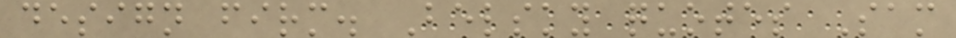design firm. Belsky quotes Sam
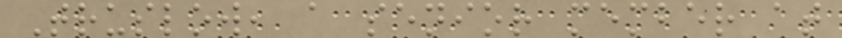Truslow, a senior member at
